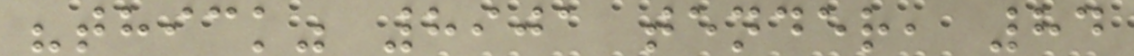"thick" 8901 tender, 84
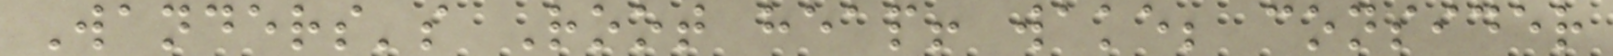Wanders's Root heap! wake; consider
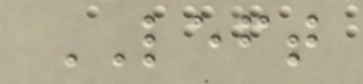LEFT
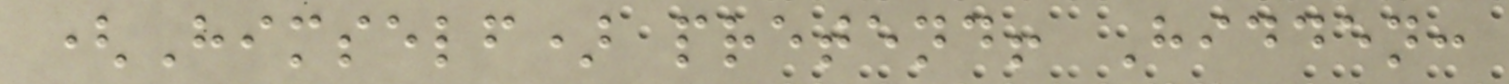(Himself) pretend! Hidden:
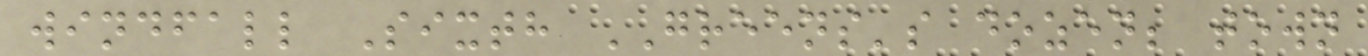windfall Sixth GREENS's dozen; town
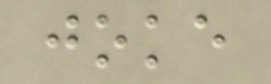joke
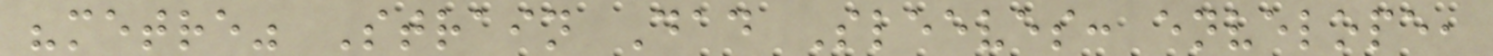"metre" Strain Dad Sleeves: envelope,
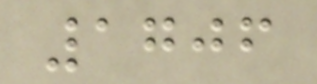1706
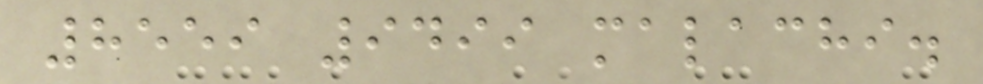8559 9499 malachi.
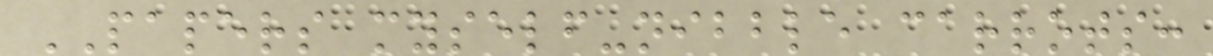PAPERS myself-nibble carrots:
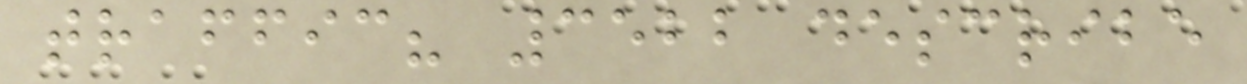traffic? 3522 describe
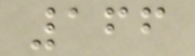166
